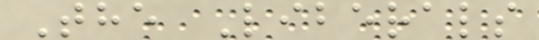The Liberals
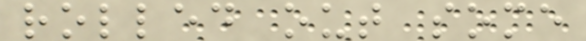rolled out some
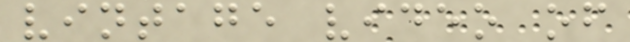vintage video of
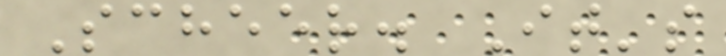Scheer. It's
